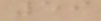59
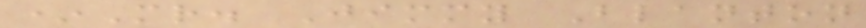*Mr. Jimmy Blanton
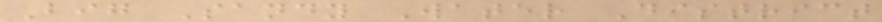Big Sandy Water District
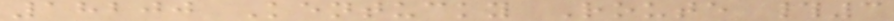18200 Kentucky Route #3
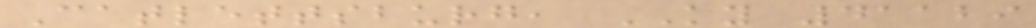Catlettsburg, KY 41129
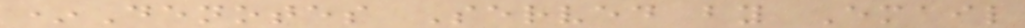*Denotes Served by Email
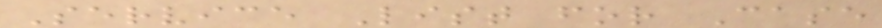Service List for Case
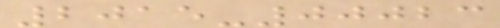2015-00023
